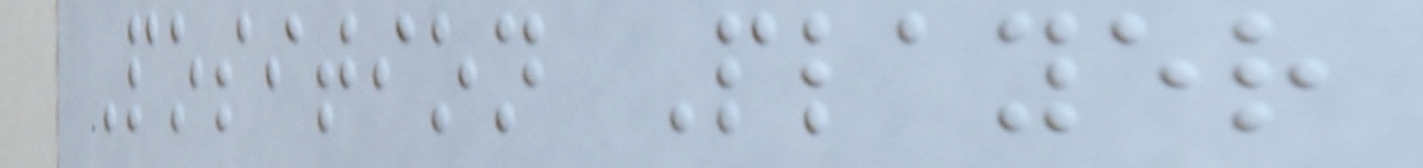Position Player
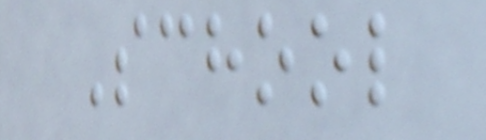School
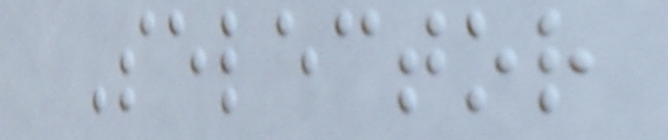Selector
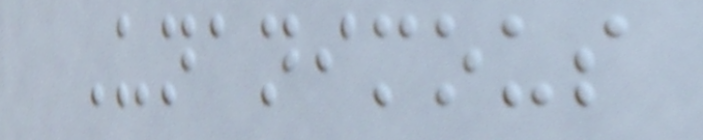Unanimous
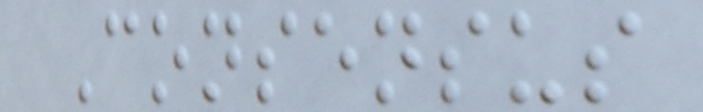Consensus
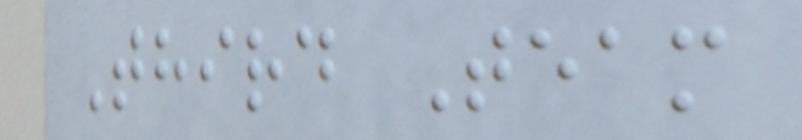Third Team
